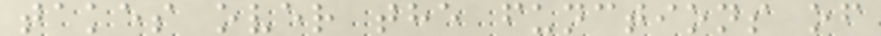takes over the functions of
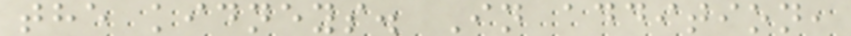the kidneys. In addition,
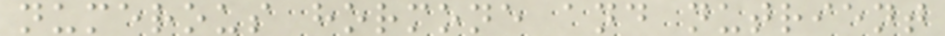numerous hormone and nutrient
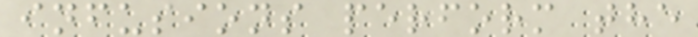infusions perform the
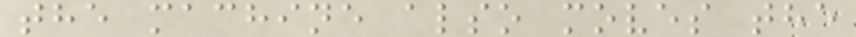the machine also moves the
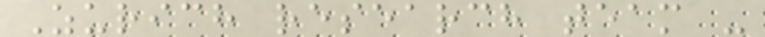Zurich research team -
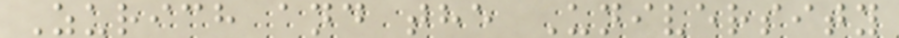Zurich and the University
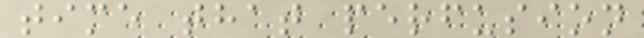time that perfusion
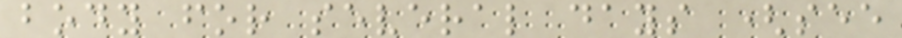body for several days (see
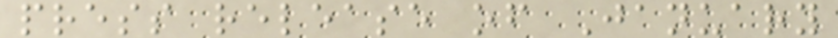press release of January
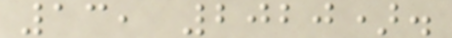13, 2020).
